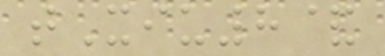tXiu8&
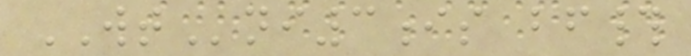WTni3is bf#
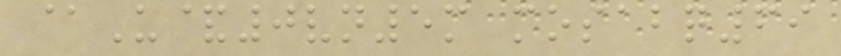@U&0vn5m mosabq69
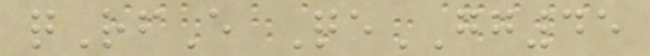qRfE QeGG45
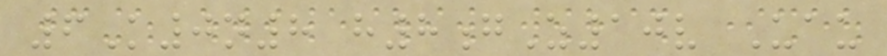6K0n8 h8gZ10v Uau
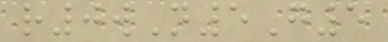r0wN5G5
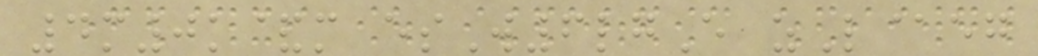4m0k&m esW6lgE zL@eg
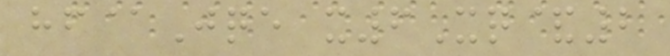hf@Jqe x6Xq&2
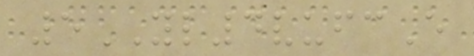5YL4vufcE
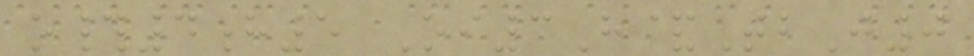o#4h5 Oi3H&TbJ0
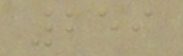259
